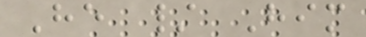He / Him
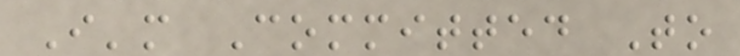I'm Committed To
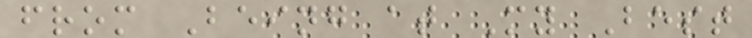from Being at My Best
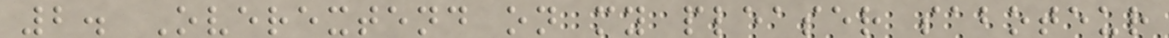2. Overextend on my pleaser saboteur
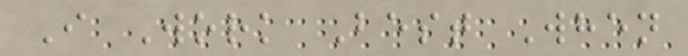I Work Best When
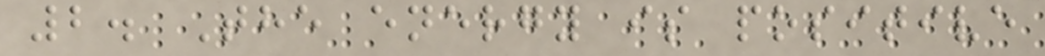2. The energy is positive
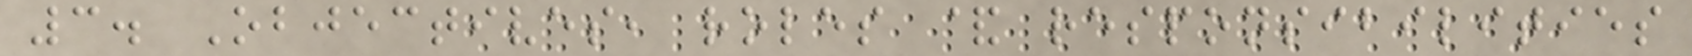3. Objectives, roles & responsibilities
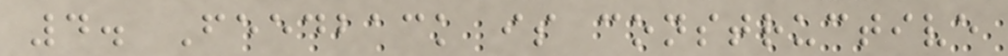4. Feedback is constructive
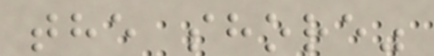the shore"
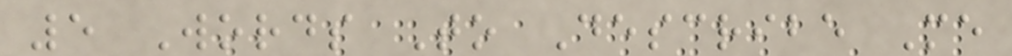5 Words To Describe Me
